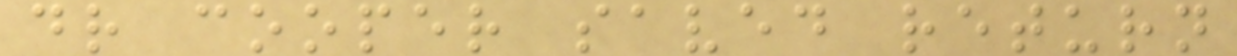dr cooper saved return
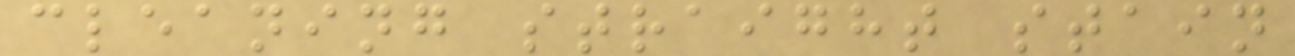cleaning straight stain
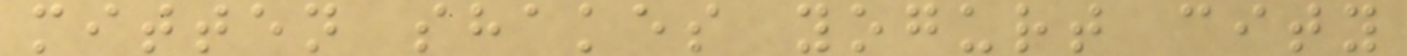mitten shakes yogurt city
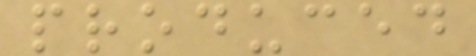produced
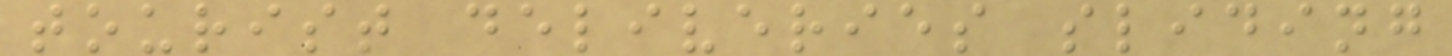tourist deliveries sliding
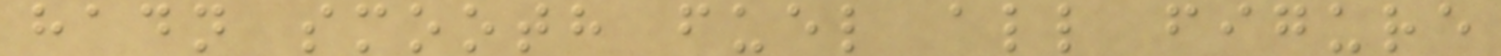hadn smooth fuel all figure
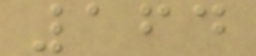164
